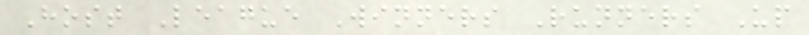Host League Winners Runners Up
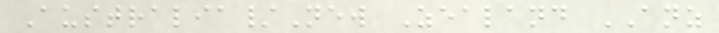Australia/New Zealand ANZ
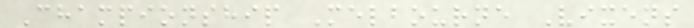Championship Melbourne Vixens
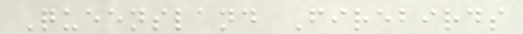Queensland Firebirds
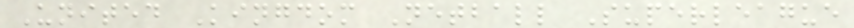United Kingdom Netball Superleague
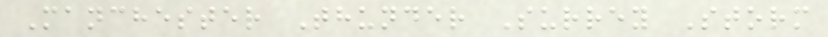Manchester Thunder Surrey Storm
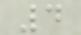4
